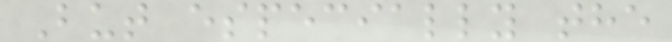But especially the
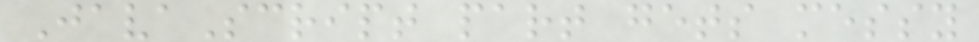JavaScript part gets messy
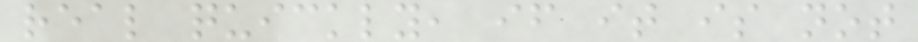real quickly, if it is not
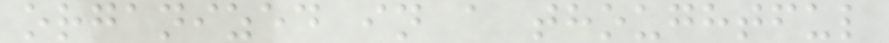organized in a thoughtful
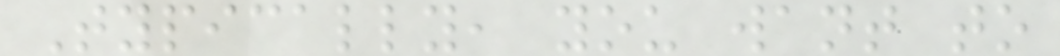Typically, you want to
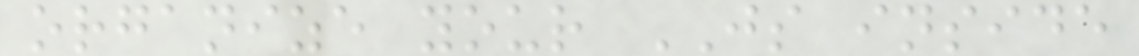organize your JS inside
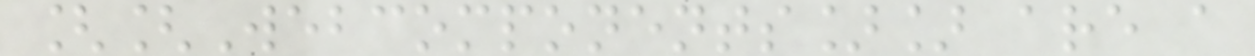[[Webcomponents]] are a
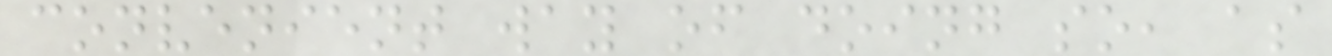convenient way of doing so, as
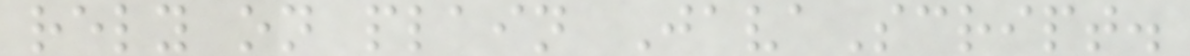rely on plain JavaScript.
